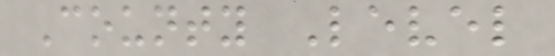County Level
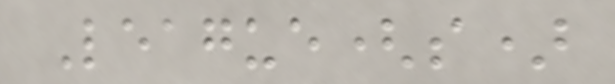League(s)
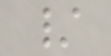/
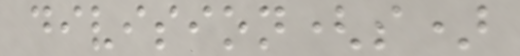division(s)
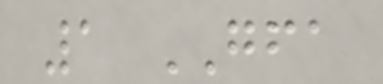1 GFA
